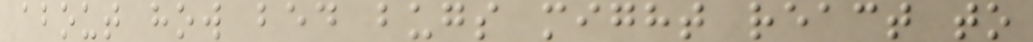about how bed bugs might react to
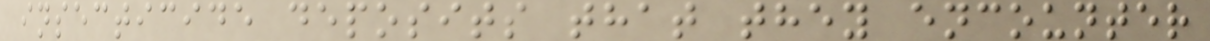insecticide deposits that they encounter
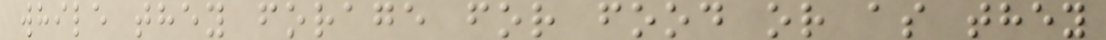while they forage for food or as they
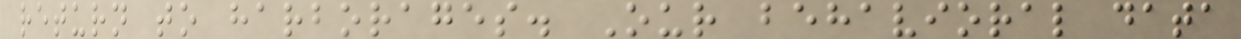return to harborages. Our behavioral data
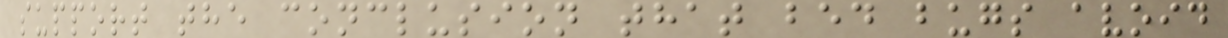support the conclusion that bed bugs avoid
